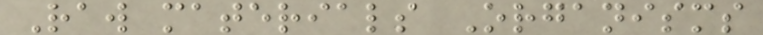Raw materials Organisms
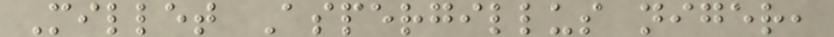Millet Aspergillus niger,
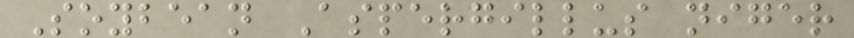Soybean Aspergillus niger
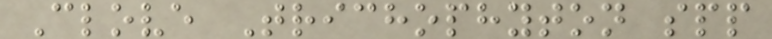Clove Trichophyton spp
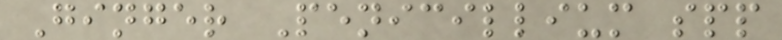Ginger Penicillium spp
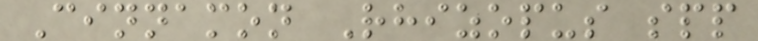Cinnamon Rhizopus spp
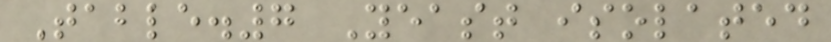Table.7 Yeast isolated
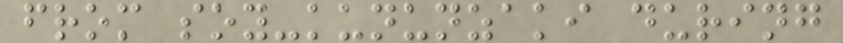from soy-kununzaki during
